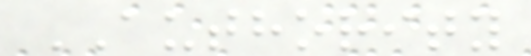AUTHORITY
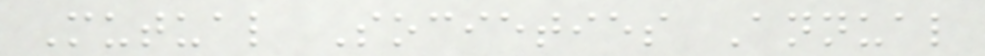Mutual Societies Annual
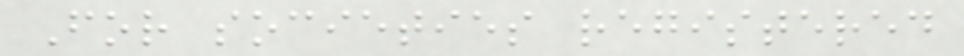For societies registered
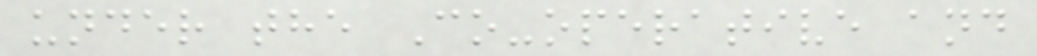under the Co-operative and
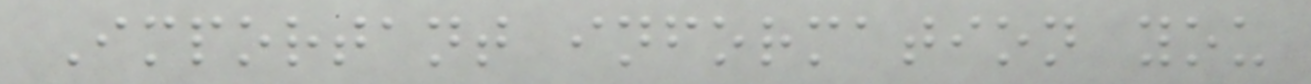Important information you
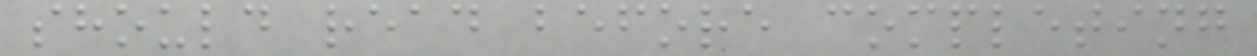should read before completing
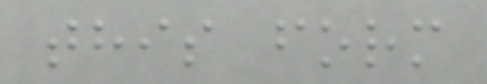this form
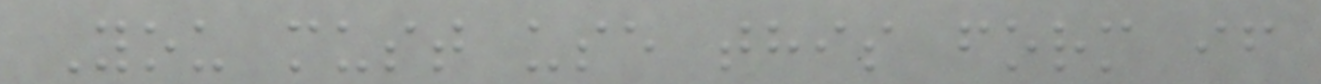You must use this form if
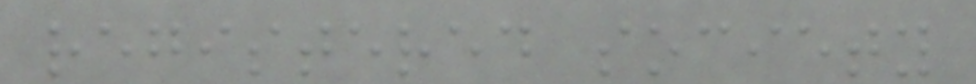registered society
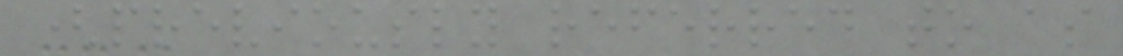(previously referred to as
